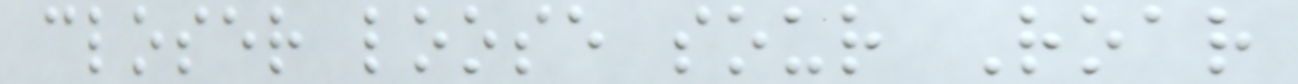closer loose sour Roar
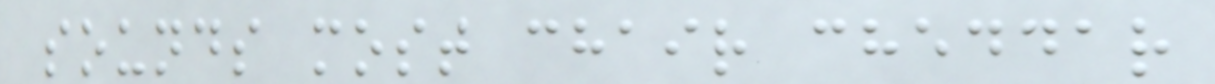sounds most chair cheddar
